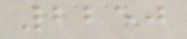2250
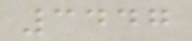3447
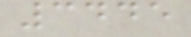3445
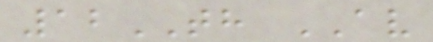12TH AV
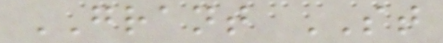GRANT ST
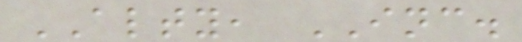ALTY, INC.
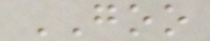GOO
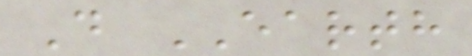D EARTH
